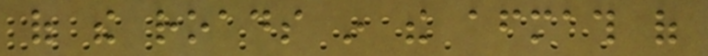of the roads in the aftermath of
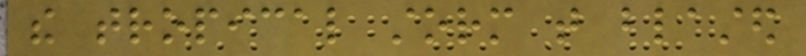the tropical storm that blasted
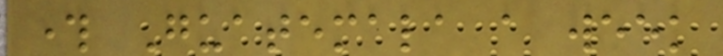through Guatemala a week
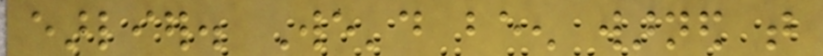earlier. We'd been warned that
